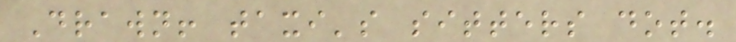Drawn! taxi's sitters dot.
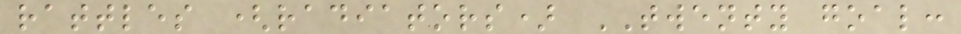rattles (radiators) TWENTY goal:
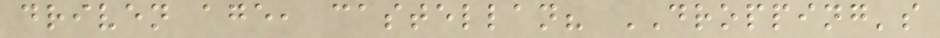driven age, castellan? DROPPING's
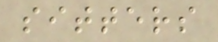sitters
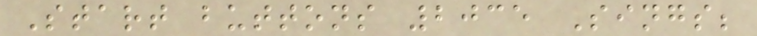Start buttons 2035 Sings;
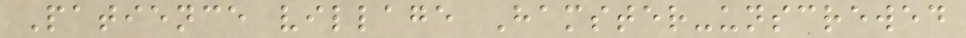Patience village Hamster-unscrewed
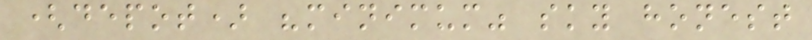(depot) "minimum" sky honest
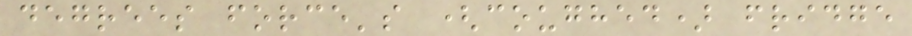degrees force's (coughed) fridge
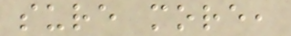sure more,
